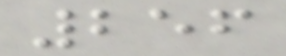256
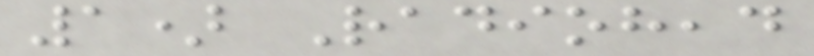1) Radiohead
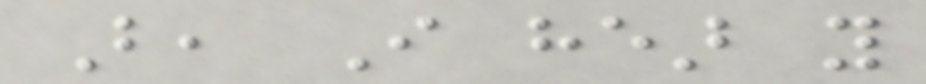But, I hear you
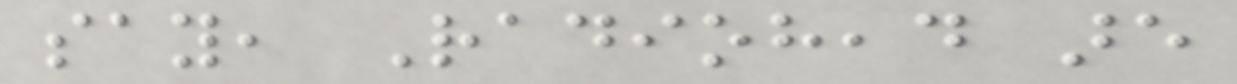say, Radiohead are
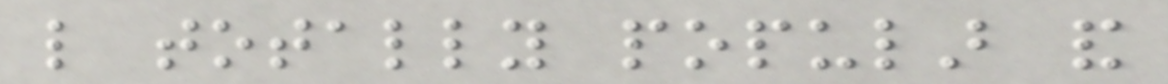like totally popular and
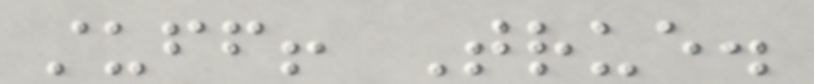stuff! True.
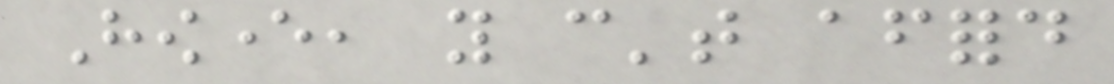However, you can't afford
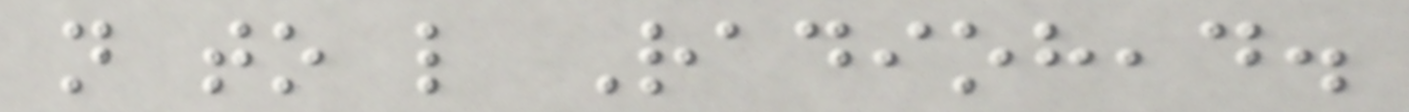not to like Radiohead.
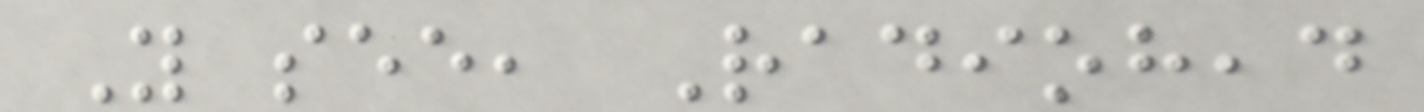You see, Radiohead
